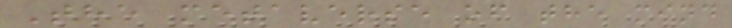The metaverse of the mind
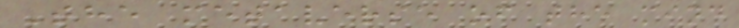The metaverse of the mind
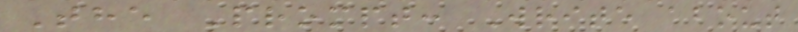The Prompt: Write about
